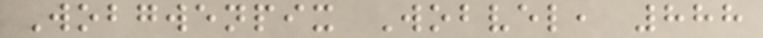Wobgwenpix Wobvel, 888
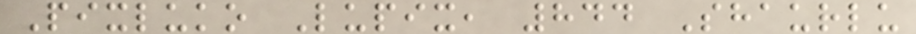Pixluko Lupix, 844 Shaurlu
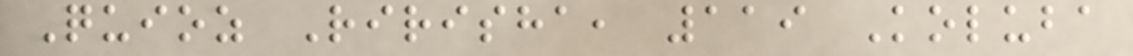Quioz Ririsha, 119 Koluba
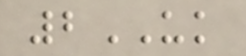2UK
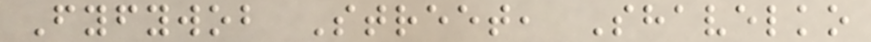Fyfywob Street, Shavelko
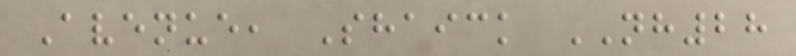Avenue, Shaick NH28
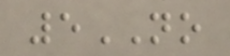5NO
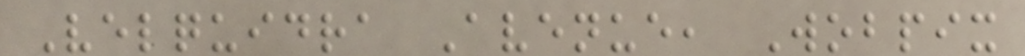Velquidra Avenue, Wobpix
